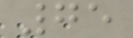75
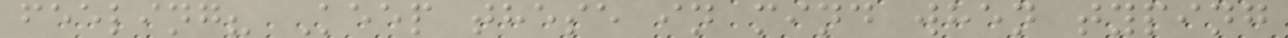feeling? Keep these in mind when typing
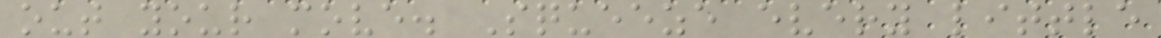out your move. Squeeze every little
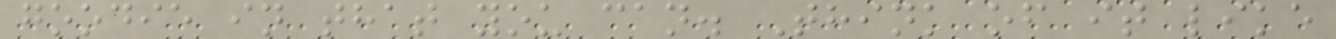goodie in that you can. Think of it like
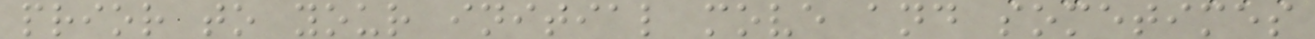prior to your initial move and sometimes
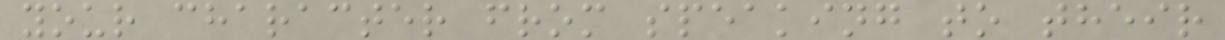your character from speaking to their
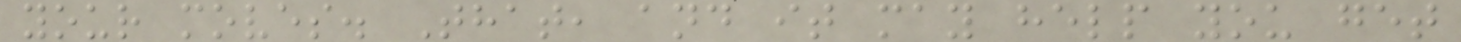your moves. That, and it may help you get
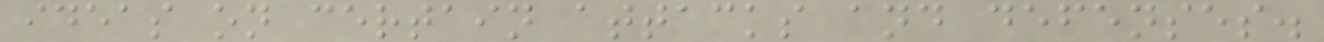ideas on certain attacks and defenses.
